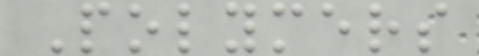Polymers
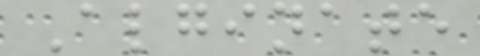Alginate
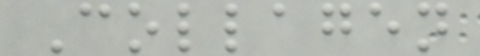Collagen
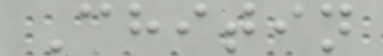Chitin
